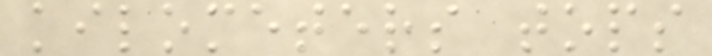kilometers tops
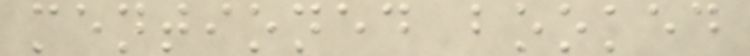mentioned booked
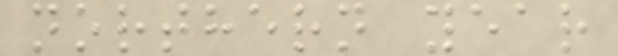northern year
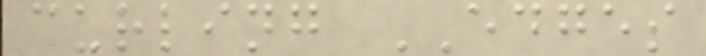curling EDGES
